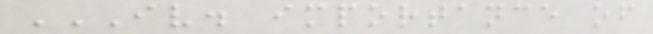IV. IMPORTANCE OF
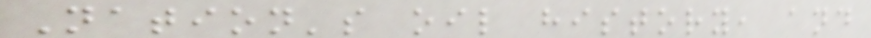Nation's oil history, and
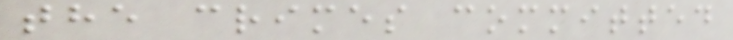the crimes committed
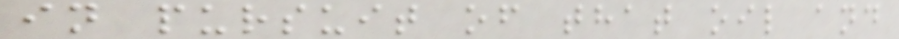in pursuit of that oil and
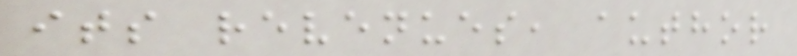its revenues, author
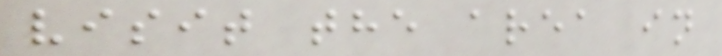visit the area in
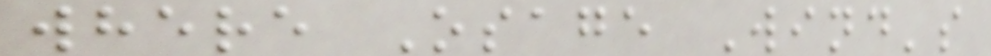where Osage Wind's
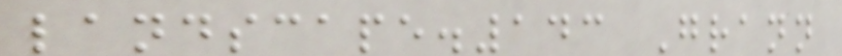landscape.143 Grann
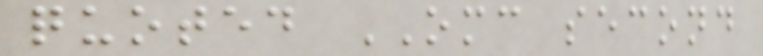quoted OMC second
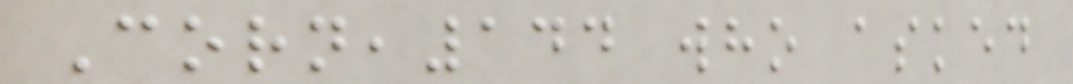Corn,144 who asked
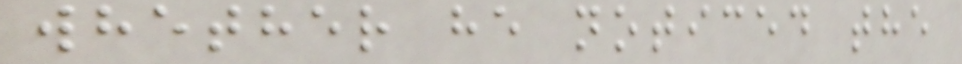whether he noticed the
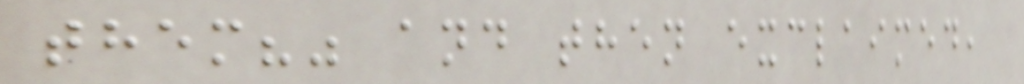them?" and then exclaimed,
